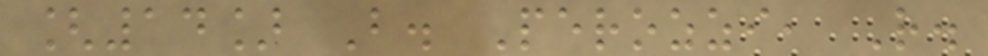[14] B. Perozzi, R.
